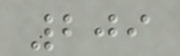209
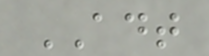ADT
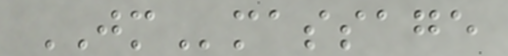JMmassage
